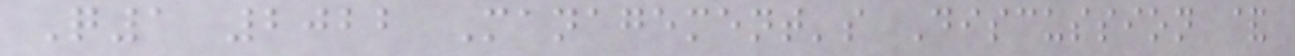Q1 2022 Management's Discussion &
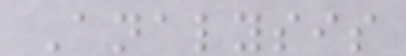Analysis
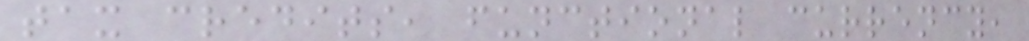tax credits, functional currency,
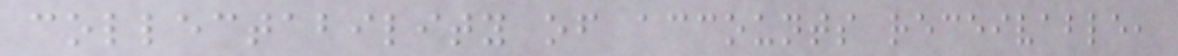collectability of accounts receivable,
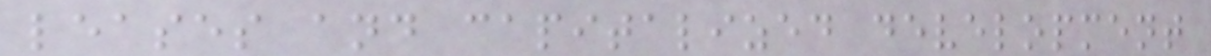leases and capitalized development
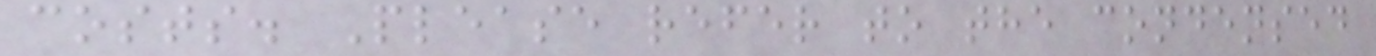costs. Please refer to the condensed
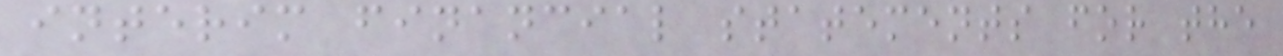interim financial statements for the
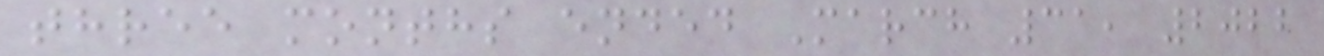three months ended March 31, 2022
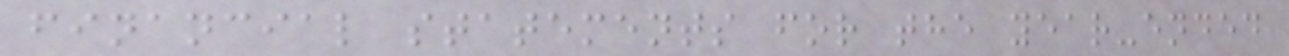financial statements for the year-ended
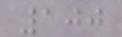100
